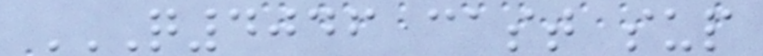Q4046 CAST SUP
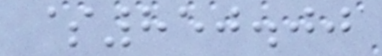$850.00
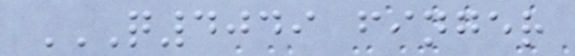Q4049 FINGER
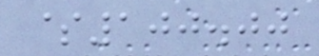$100.00
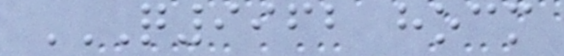Q9962 HOCM
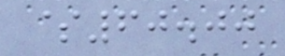$60.00
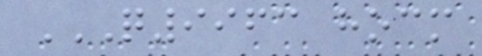Q9963 HOCM
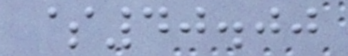$40.00
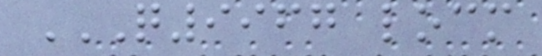Q9967 LOCM
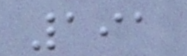191
